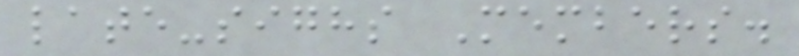late-sighs Members.
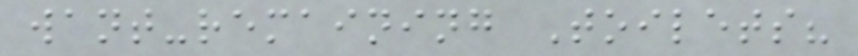want-remaining Toilets?
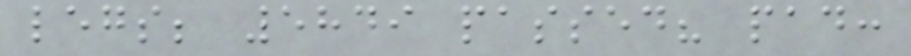legs; 5849 passed? pad:
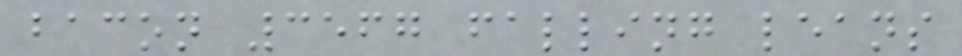bacon 3567 falling leans
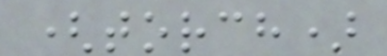(torch)
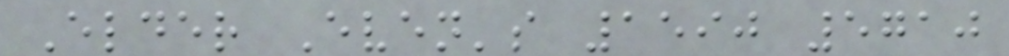Elder Even's 1590 5710
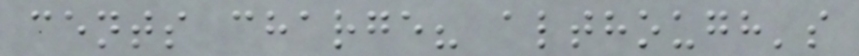cents charge? although's
